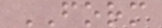FORM
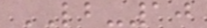LB-10
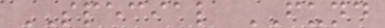SPECIAL FUND
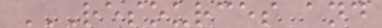RESOURCES AND
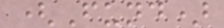(Fund)
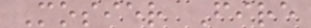Mosier Fire
